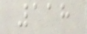118
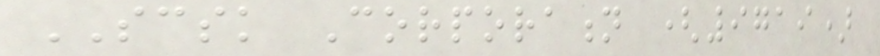SCSK Corporation (9719)
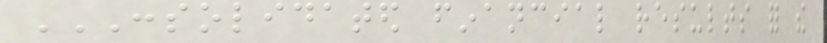CONSOLIDATED FINANCIAL RESULTS FOR THE
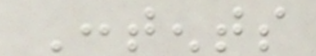Contents
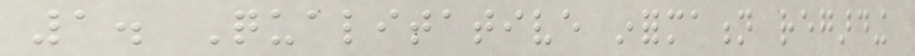1. Qualitative information regarding
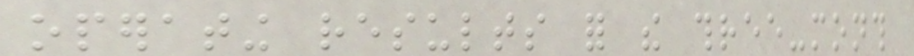operating results for the three-month
